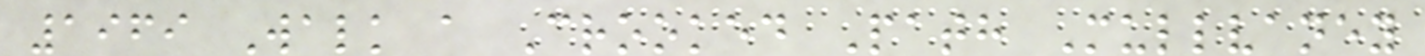1969 Walk a Crooked Path Mullvaney
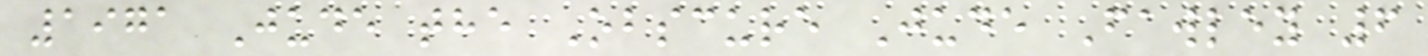1971 Jude the Obscure Jude Fawley 6
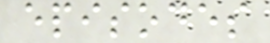episodes
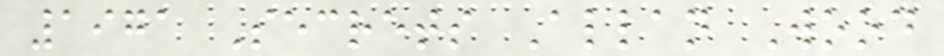1971 Secrets Allan Wood
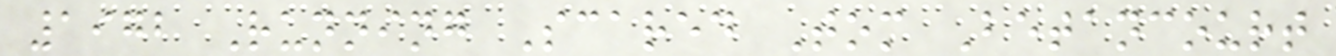1972 Running Scared Tom Betancourt
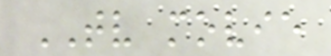TV movie
